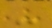-
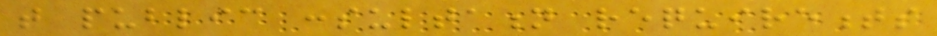that public consultation requirements
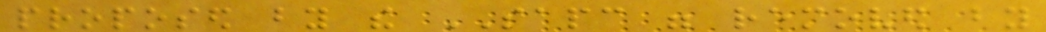proposed by the SAPC were removed by
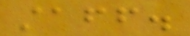staff.
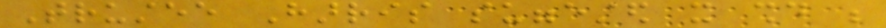Trustee Harris suggested it should be
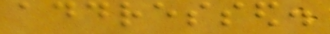addressed.
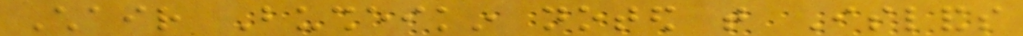Chair Busheikin noted that Islands
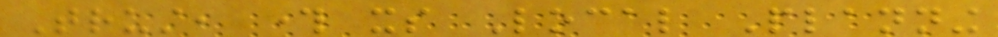Trust, through its Local Planning
